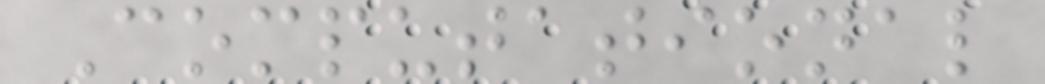Computational
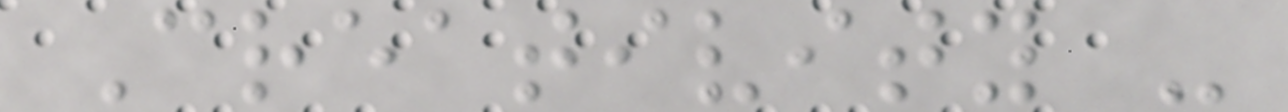Creativity -
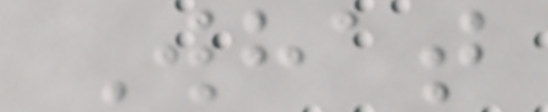What
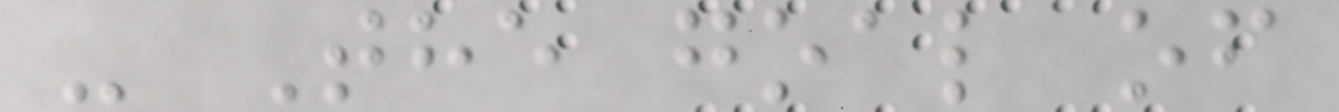- The goal of
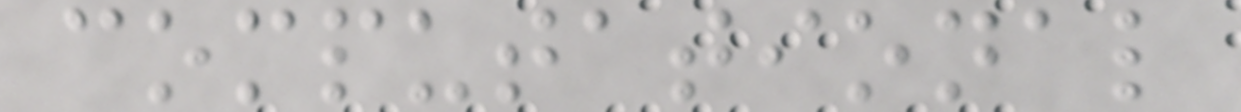computational
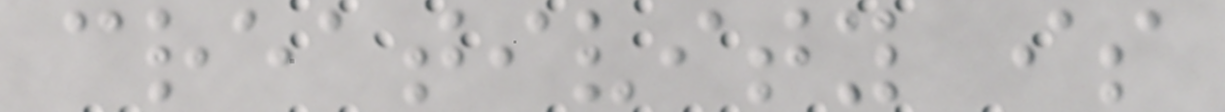creativity is
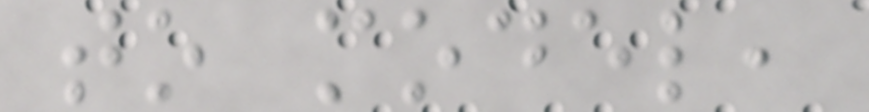to model,
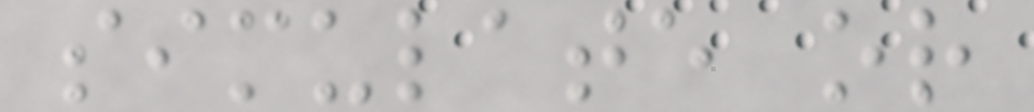simulate or
